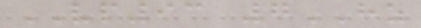VP93 7HZ
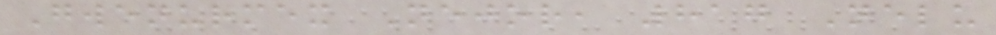Gwenurmex Nejor, 817 Nelu
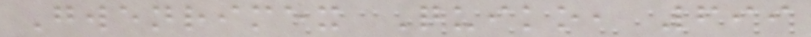Gwenrimex Quiko, 699
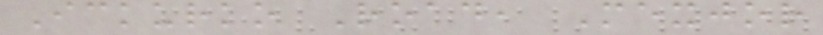Ickurko Road, Mexjor
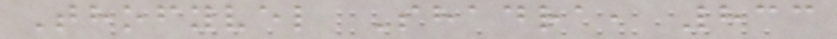Thofyvel Shadra, 833
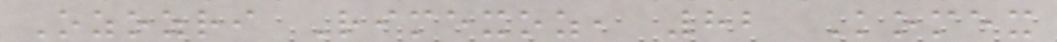Ozozri Rimexoz, 82 Komex
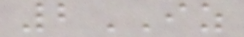2IZ
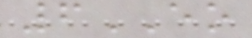6EO
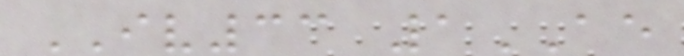IV33 1AE
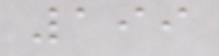199
